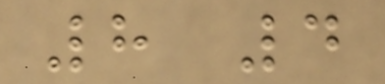8 4
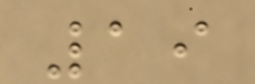19
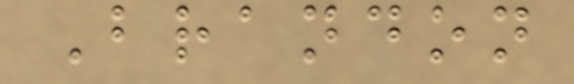Brandon
